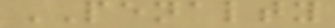PENALTY
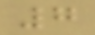7
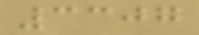3307
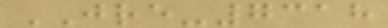JRE-7318
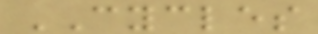CYCLES
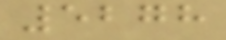5278
